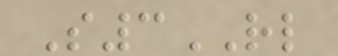S3RL
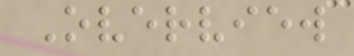Overview
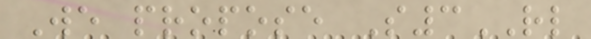We propose S3RL
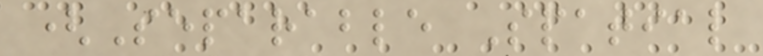(Separable Spatial
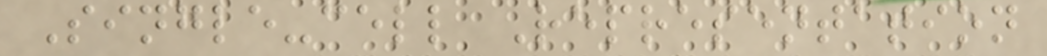Single-cell Representation
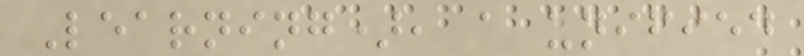Learning), a unified
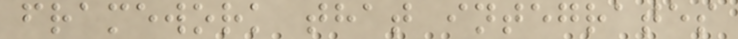framework that integrates
